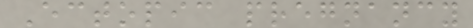Ectopic pregnancy
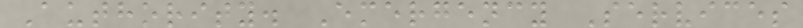Authority. Emergency Services
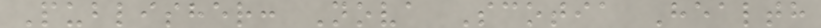Publisher: Nova Scotia Health
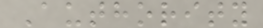Authority
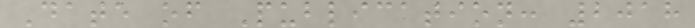Date of Publication: 2018
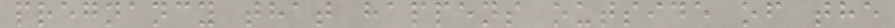pregnancy that happens outside of the
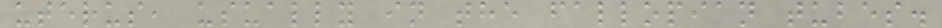uterus, usually in the fallopian tubes.
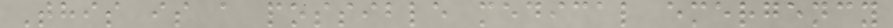This is a possible medical emergency
